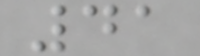41
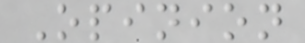Opinion
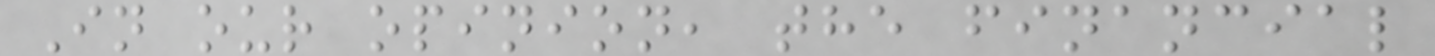In our opinion, the financial
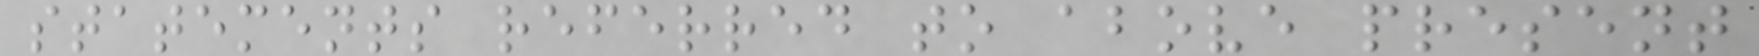statements referred to above present
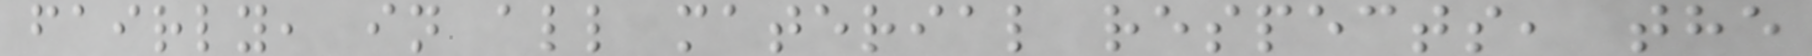fairly, in all material respects, the
